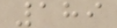189
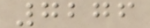7276
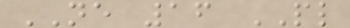NE 16 PL
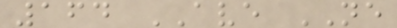164 AVE NE
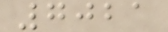7021
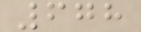678
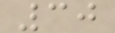30
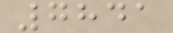7841
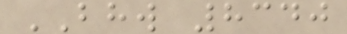BHW 8340
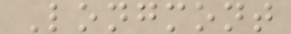Longmont
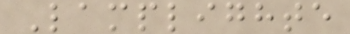Lamplighte
